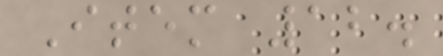Item 12.
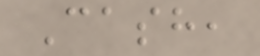Cash,
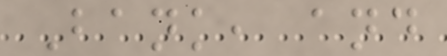Bank, and
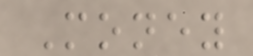Money
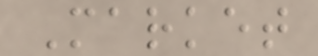Market
